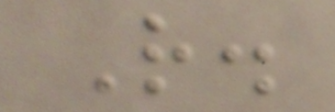R.
